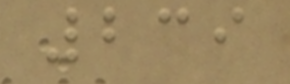239
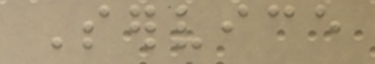Service
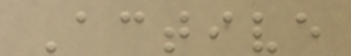Active
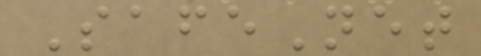SafeNet
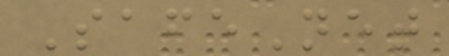SafeNet
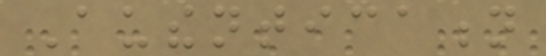Authentication
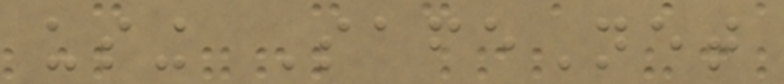using SafeNet
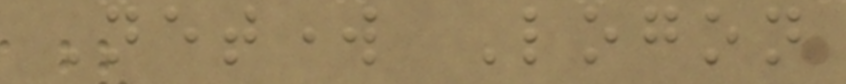Network Logon
